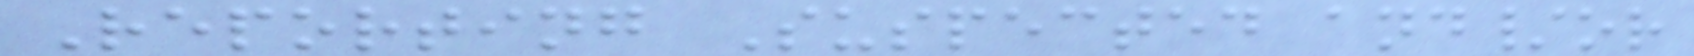Reporting Suspected and/or
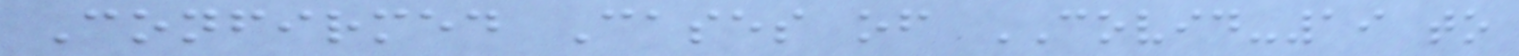Confirmed Cases of COVID-19 to
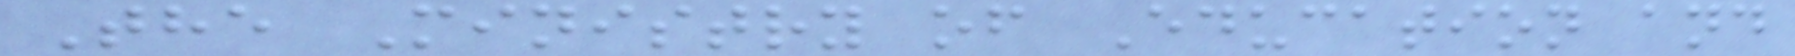The Ministry of Education and
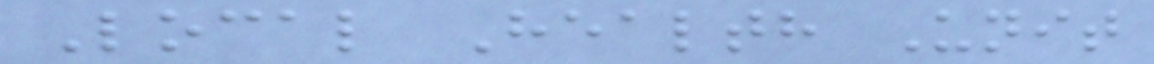Local Health Unit
